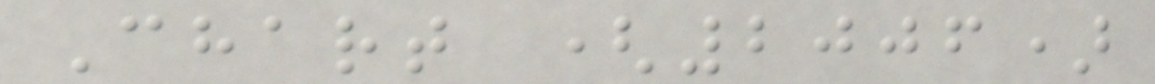Chart (2006)
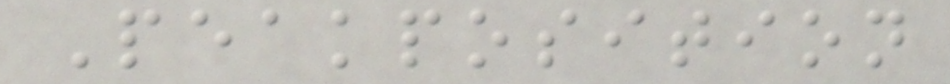Peakposition
